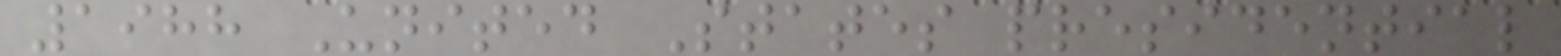1988 United States presidential
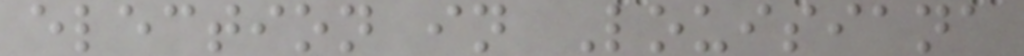election in Louisiana
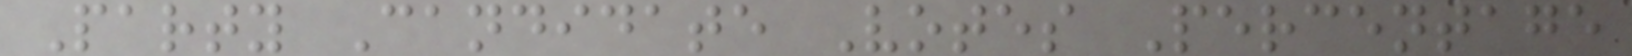Party Candidate Votes Percentage
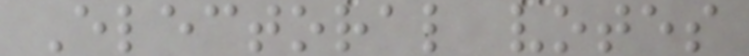Electoral votes
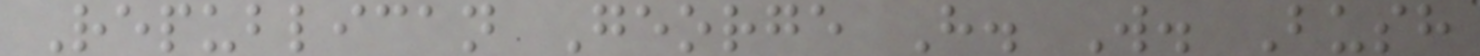Republican George H. W. Bush
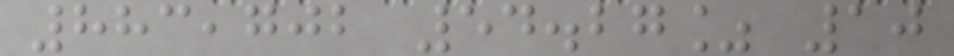883,702 54.27% 10
